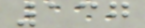137
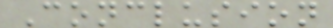Conclusion
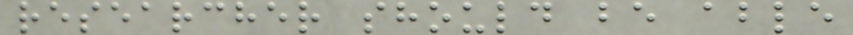researcher should be able
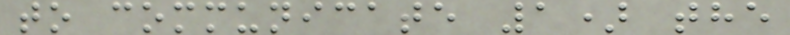to communicate 1) the
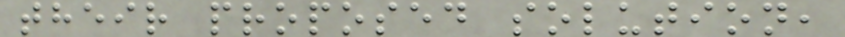their proposed solution,
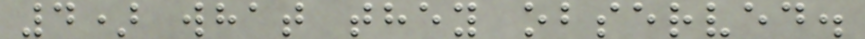4) what they observed.
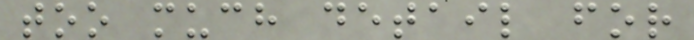too much detail for
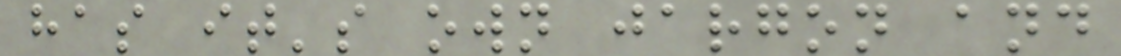has it's own jargon and
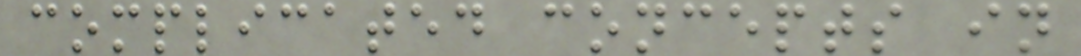complicated concepts in
